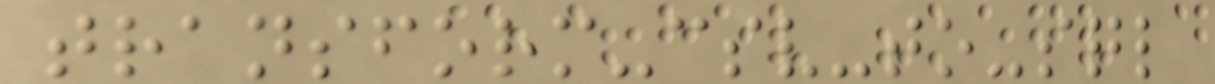transform-csv-to-sql
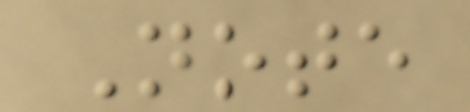Note
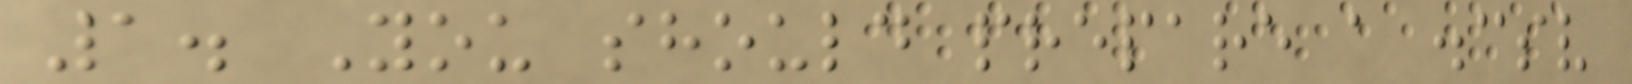1. You should prepare a .csv
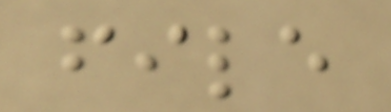file
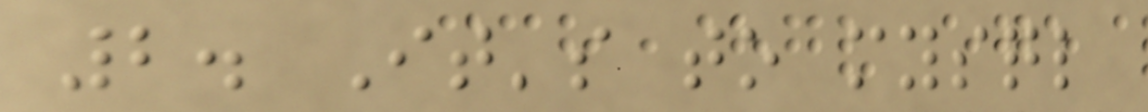2. It's to mysql
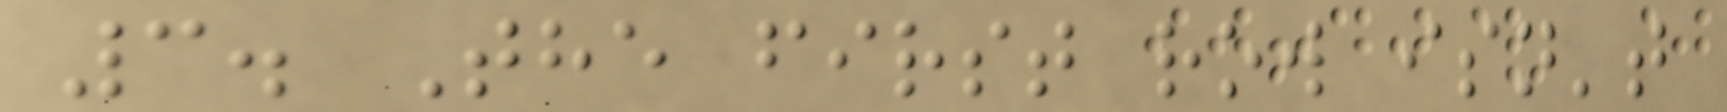3. The first row isn't
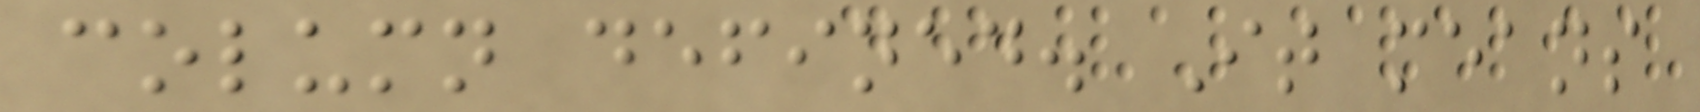column defined. It means
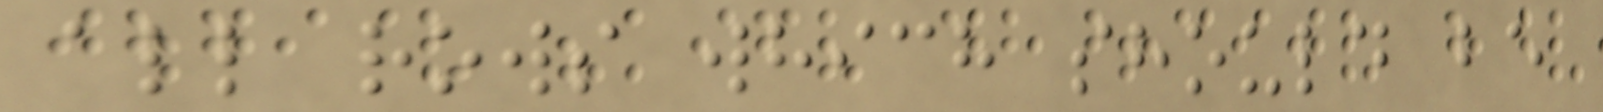all rows which should be
